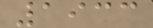1933
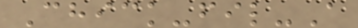Chick-fil-A
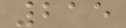215
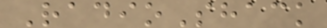RadioShack
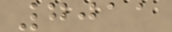7011
